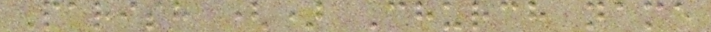Parish () Church name
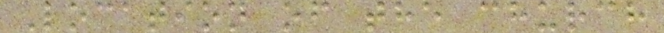Location of the church
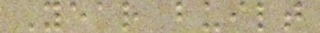Year built
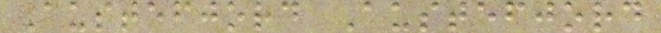Austefjord Austefjord
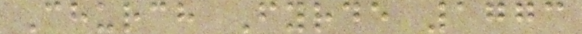Church Fyrde 1773
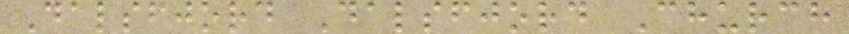Dalsfjord Dalsfjord Church
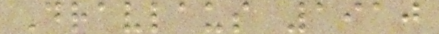Dravlaus 1910
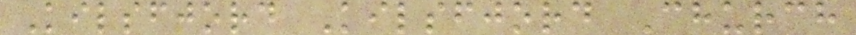Kilsfjord Kilsfjord Church
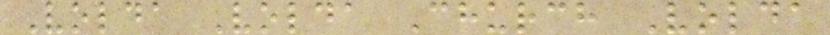Volda Volda Church Volda
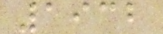1932
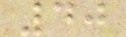40
